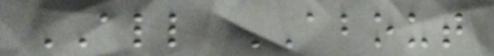ALL ABOUT
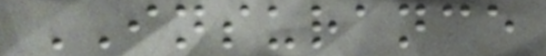INSURANCE
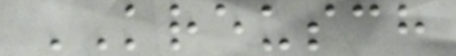KREUSCH
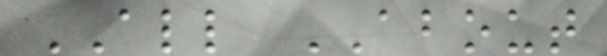ALL ABOUT
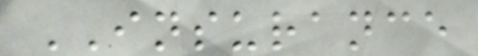INSURANCE
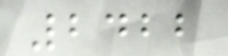2422
